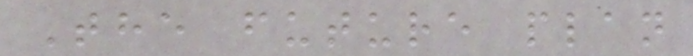The future plan
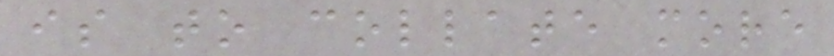is to collate more
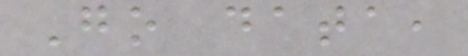Go data,
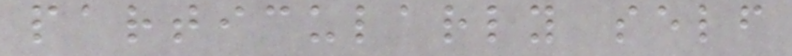particularly self
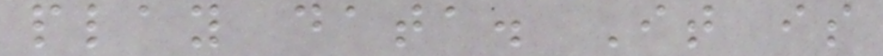play data. It is
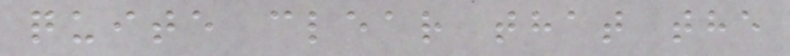quite clear that the
